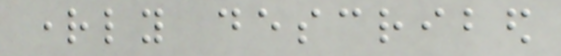rightly described
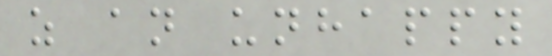as an unhappy
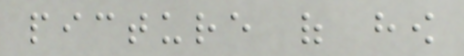picture of how
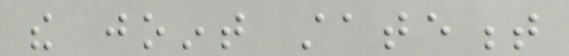the joint statement
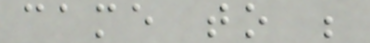came to be
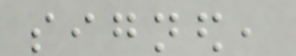signed,
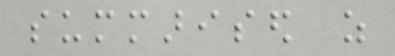summarised as
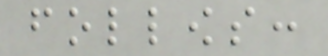follows:
